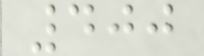400
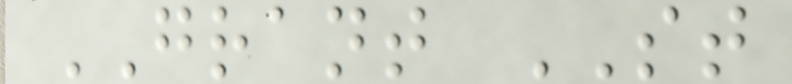GRANT ST
